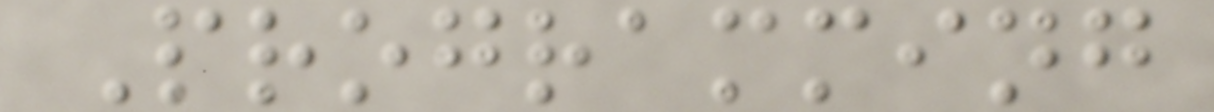Programming
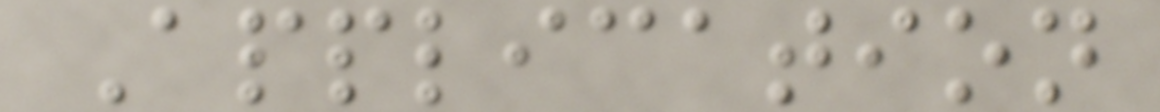Application
